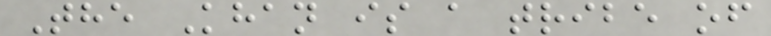The Khan is a tribe of
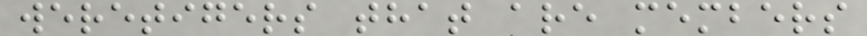weretigers that are members
